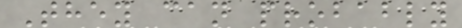They can probably
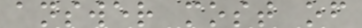answer most of
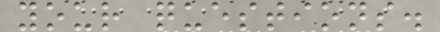your questions.
